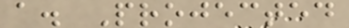a. Projected
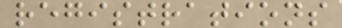registrations
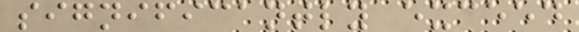significantly exceed
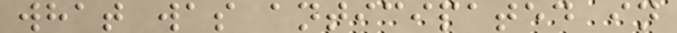what was anticipated in
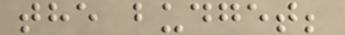the budget;
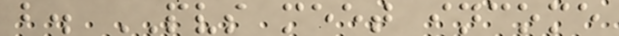b. PVS meet income
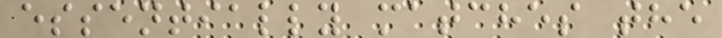essentially matches the
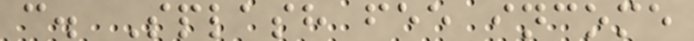c. Splash fee income
